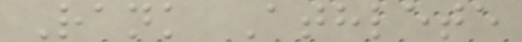Rank Athlete
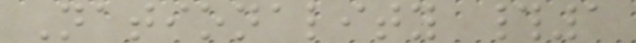Nationality #1
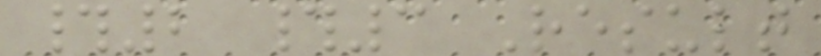#2 #3 Result
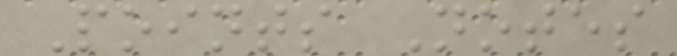Points Notes
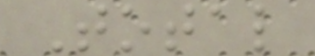Total
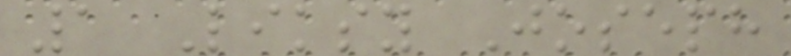1 Liksy Joseph
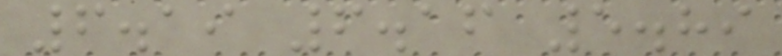6.19 6.16 5.89
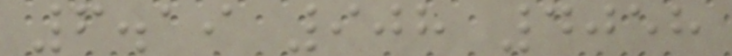6.19 908 4058
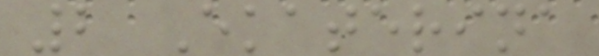2 Ekaterina
